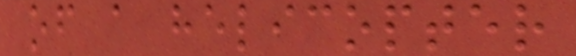of a helicopter
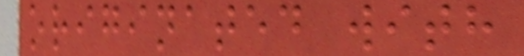originated with
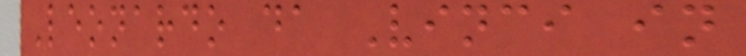Leonardo da Vinci in
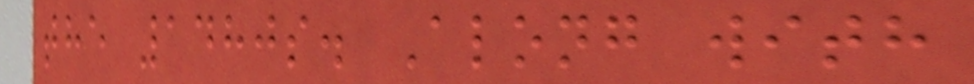the 1480s. Along with
